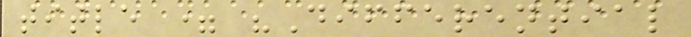title = "Differential
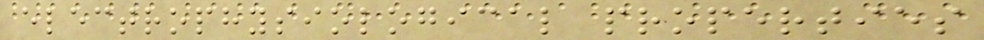electrophysiological properties
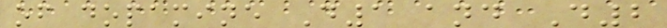of dopamine D1 and D2
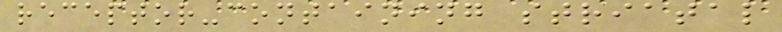receptor-containing striatal
